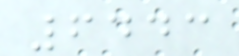6443
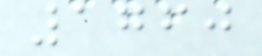1760
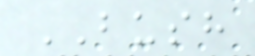BUSH
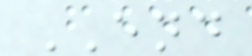END
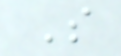S
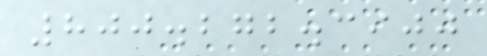800.272.3900
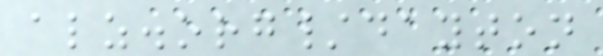alz.org/dayton
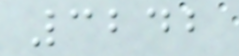3242
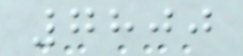7800
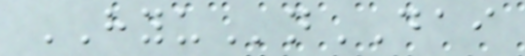HYUnDAI
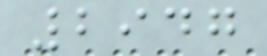2947
